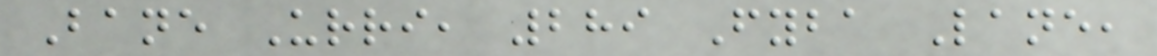Bane Urri, 289 Fyba Lane,
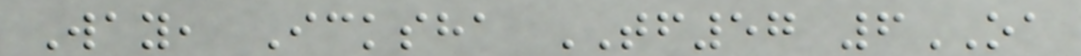Way, Icksha TF57 6OA
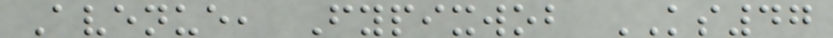Avenue, Fypixwob KS47
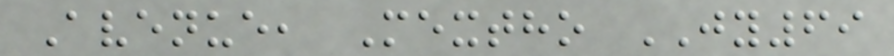Avenue, Mextho JY69
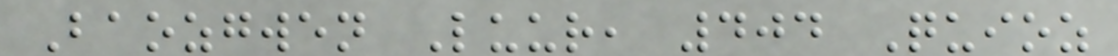Baozgwen Luur, 404 Quioz
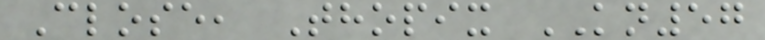Close, Thopix KN57
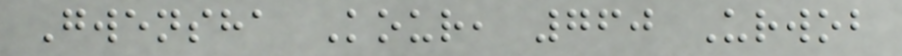Gwensha Kour, 760 Urwob
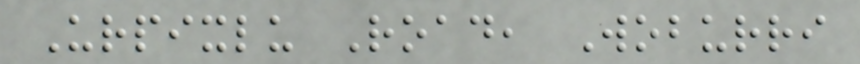Urpixlu Road, Woburri
